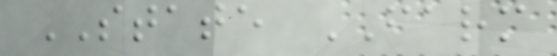STATE FARM
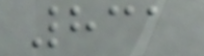831
